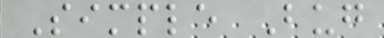Simple Bug
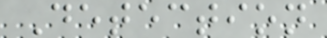Detection
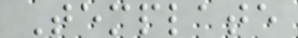Template
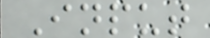Input
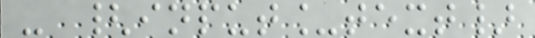- {input_text}
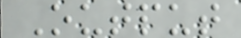Output
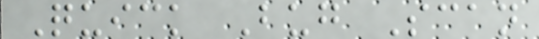Quick Bug Scan
